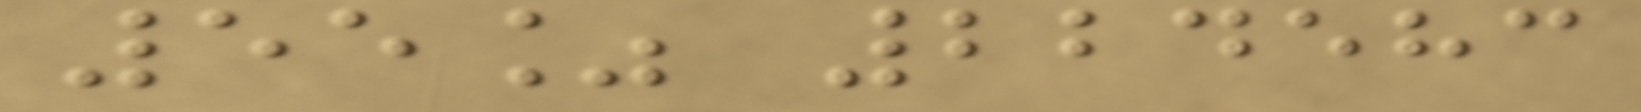55% 224583
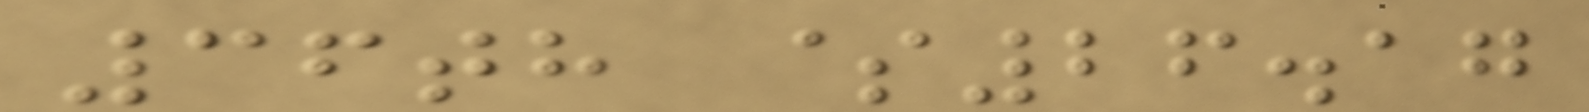36th $26.17
